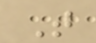T
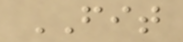FIT
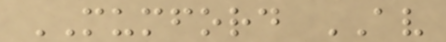MUMFORD AV
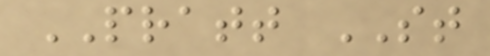PRATT ST
